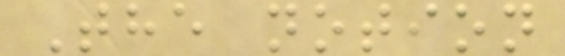The notion
